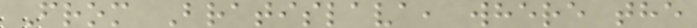From Bratislava, where the
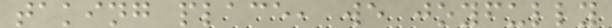taking place, we joyfully
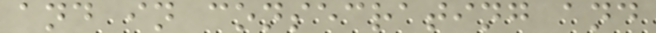and in consecrating and
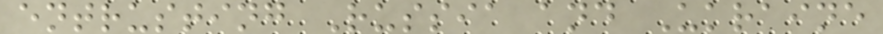entrusting Russia and Ukraine
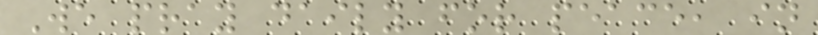We pray daily for peace, in
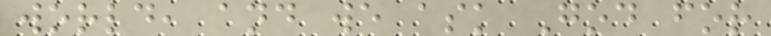world, and we ask God for
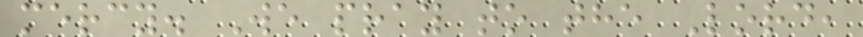mercy. We pray to the Lord,
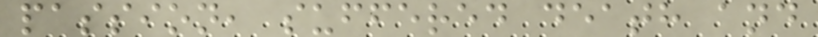passion, suffered death and
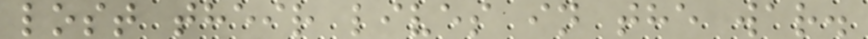lost their lives in the war.
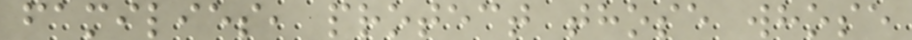families, protect those whose
